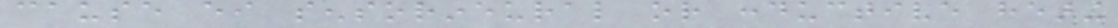cause either sensorineural or conductive hearing
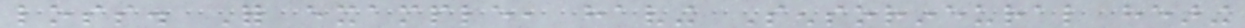loss. For example, having Sensorineural hearing
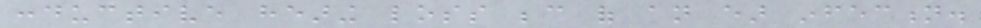conductive hearing loss because of an ear infection.
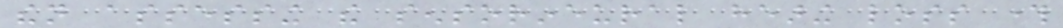then assessing the sensorineural hearing loss through
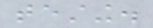testing.
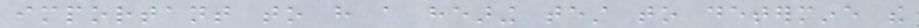important to have a hearing test to determine the
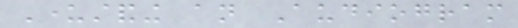Understanding an Audiogram
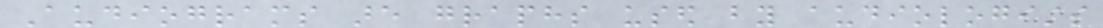Audiograms are graphs used by audiologists
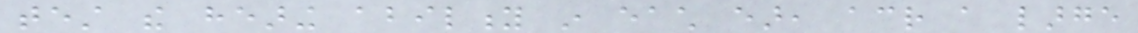test the hearing ability in each ear, across a large
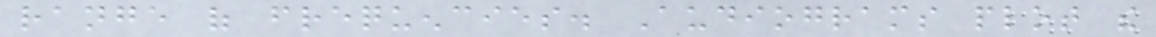range of frequencies. Audiograms plot the
